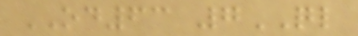OD63 7QL
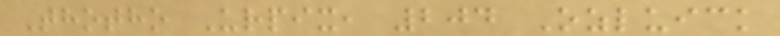Thotho Urpix, 204 Ozluick
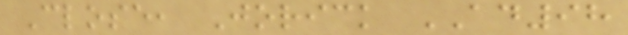Close, Jorick AD98
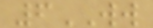6WW
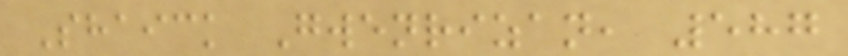Shaick Gwenrizan, 587
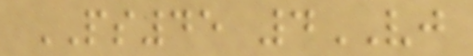PS45 4VJ
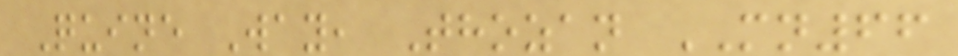Quine Way, Thozan MN66
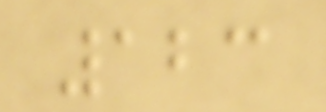123
